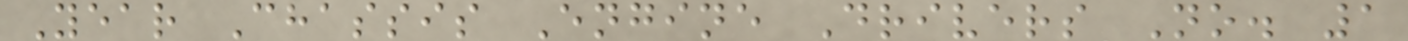Year Chassis Engine Drivers No. 1
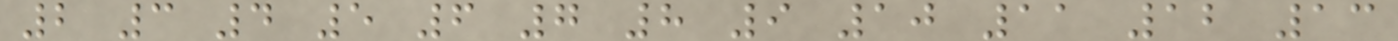2 3 4 5 6 7 8 9 10 11 12 13
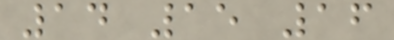14 15 16
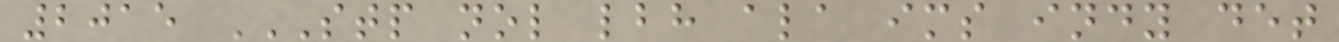2015 STP NOL LBH ALA IMS INDY DET
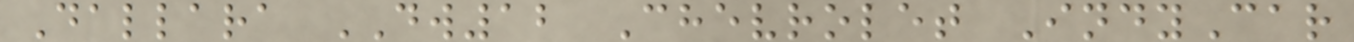Dallara DW12 Chevrolet IndyCar
